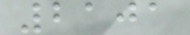2101
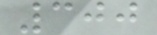300
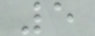5
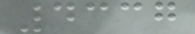4337
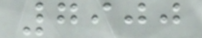7900
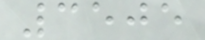3505
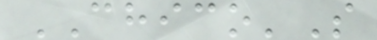CHICO'S
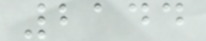2144
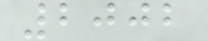2002
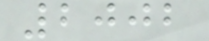2002
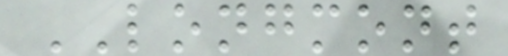LONGMONT
